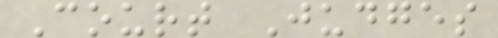Court Judges
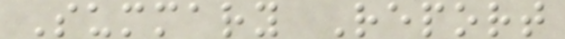Summary Report
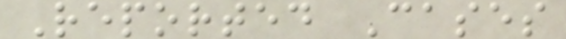Reported Cases
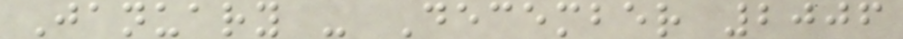January - December 2006
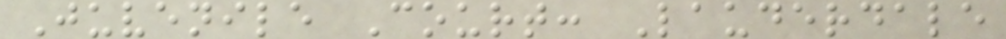Juvenile Court: Lauderdale
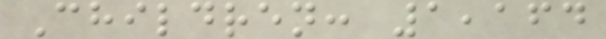Children: 1,164
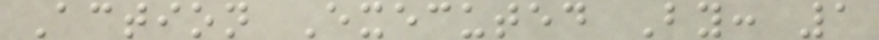Action Executed By: 1
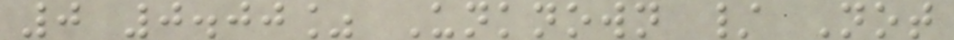0 0.00% Unknown / Not
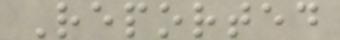Reported
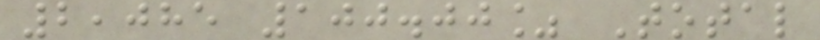2,085 100.00% Total
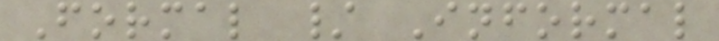Formal / Informal
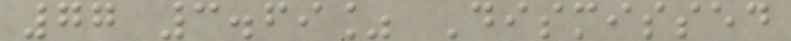77 3.69% Dismissed
